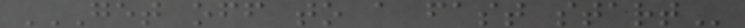GET OFF TO A FAST START
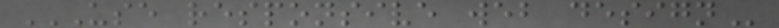USE RESPONSIVE WEB DESIGN
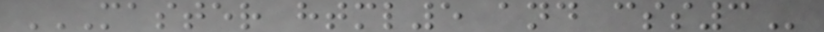MASTER HTML5 AND CSS3
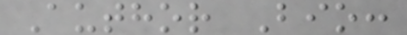Author Bio:
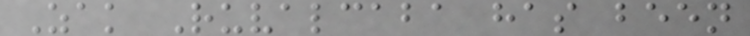Zak Ruvalcaba has been
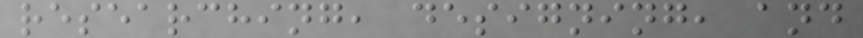researching, designing, and
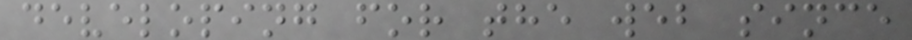developing for the web since
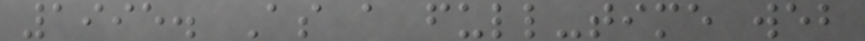1995. As a full-time web
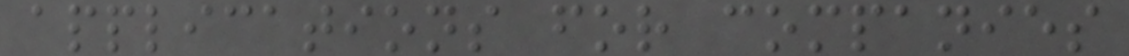applications for companies
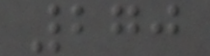270
